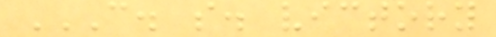C. S. VICTORY
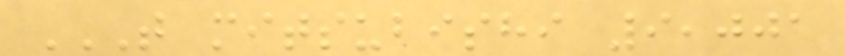T MITSUBISHI 9,001
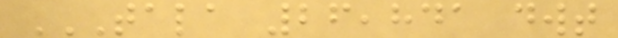TALA 26,841 DWT
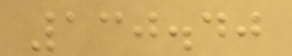130.40
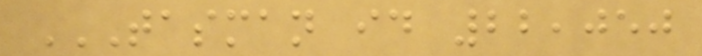TASMAN ID 22,050
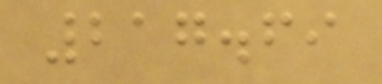217.69
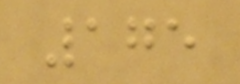175
